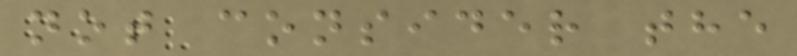not consider the
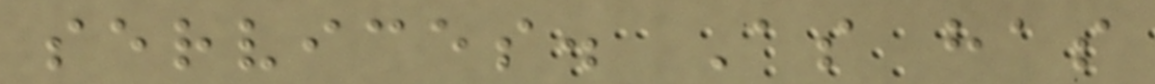services. As has
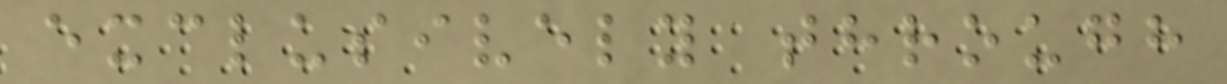exclusively through
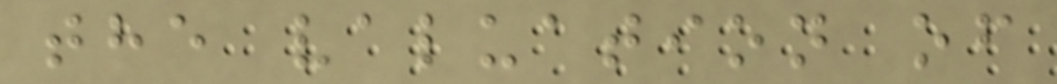the valuation of
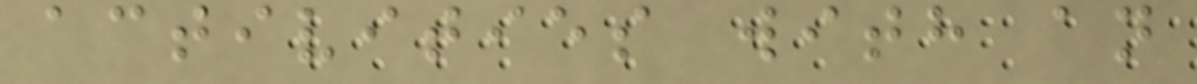activities with an
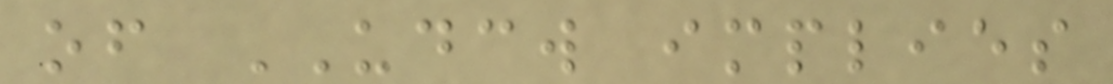of UDCW implies
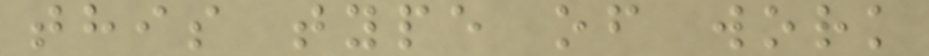this type of work
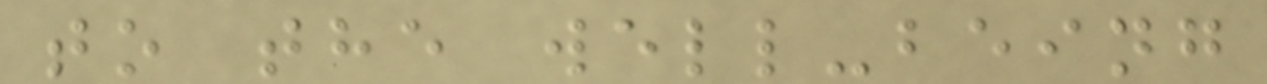to the well-being
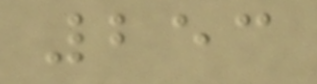253
